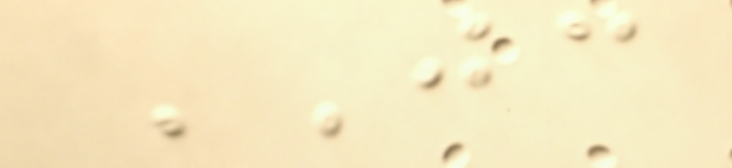JC
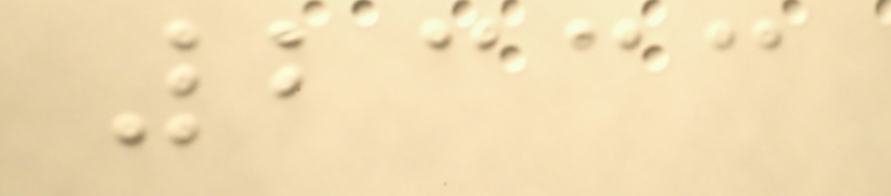2333
